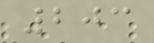203
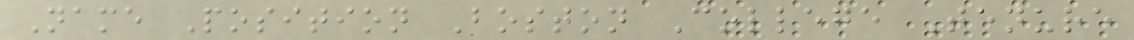Name Position Boston College Tenure
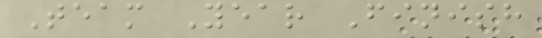Team Year Finish
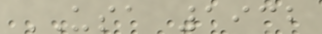USA 1932
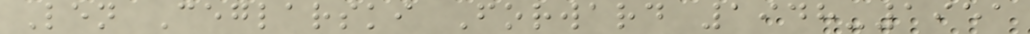Len Ceglarski Forward 1948-1951
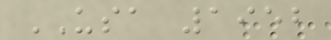USA 1952
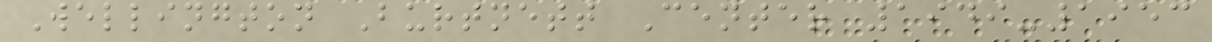Wellington Burtnett Center 1949-1953
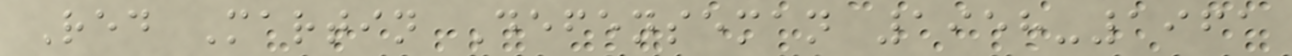Red Martin Defenseman 1958-1961
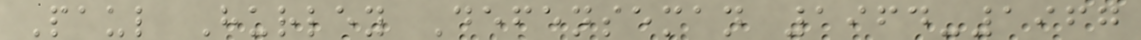Paul Hurley Defenseman 1964-1967
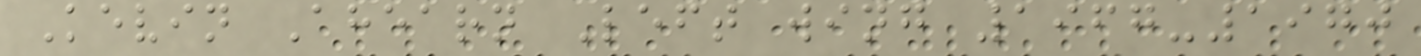Kevin Ahearn Left wing 1967-1970
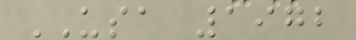USA 1972
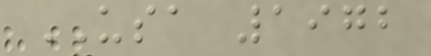USA 1972
